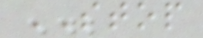STOP
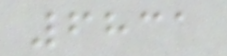6831
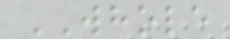WHOLE
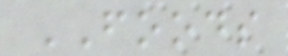FOODS
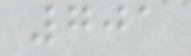701
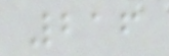216
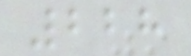228
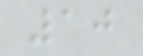10
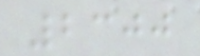2300
